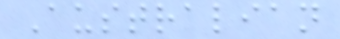Australian
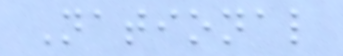National
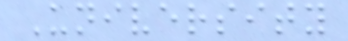University
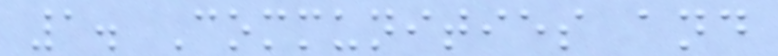1. Communities and
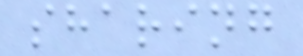sharing
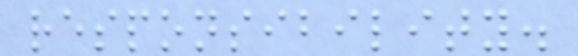responsibility.
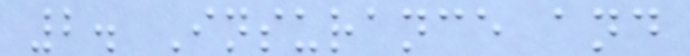2. Insurance and
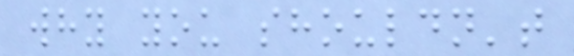why you shouldn't
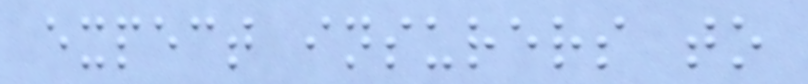expect insurers to
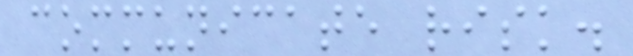communicate risk.
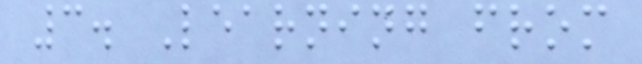3. Learning from
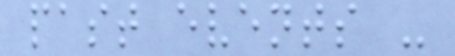past events -
